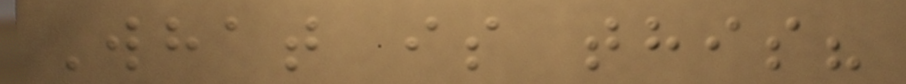What is this?
